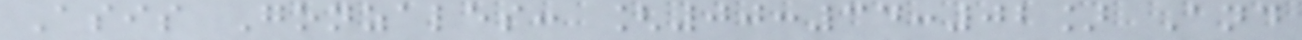Asis Gonzales: [00:34:02] And
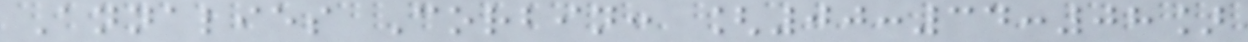Annalies Corbin: [00:34:08]
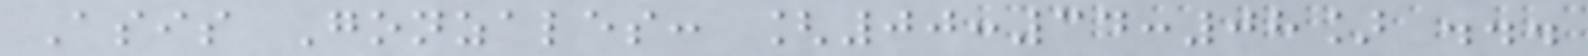Asis Gonzales: [00:34:08] ...
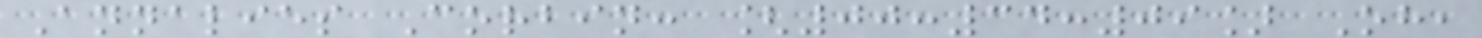Annalies Corbin: [00:34:09] Oh,
